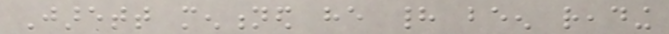Jarett mentioned he had been reading
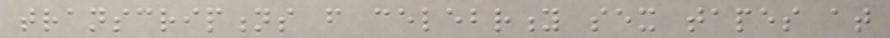transcriptions from celebrity sex tapes at
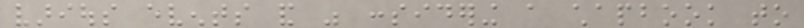various events and was considering a chapbook to
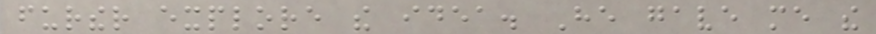further explore the idea. He gave me the
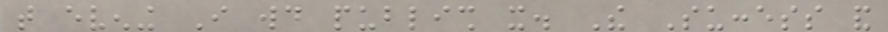that evening I would publish it. The Success and
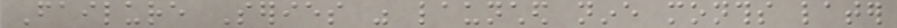Failure Series was launched nine months later
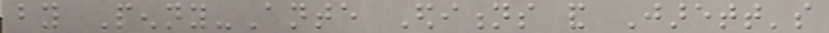by Penny-Ante Editions and Jarett's
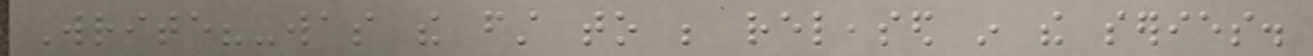Write?-was the first to be released in the series.
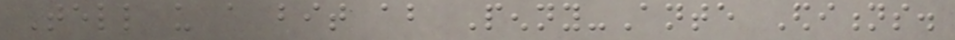Tell us a bit about Penny-Ante Editions.
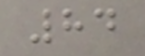84
